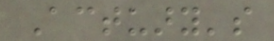Actuary's
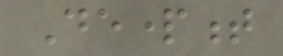Department
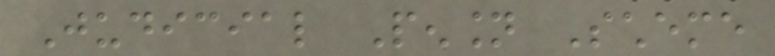Judicial Pension Scheme
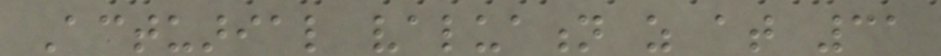Actuarial valuation as at 31
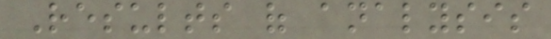Results of analysis
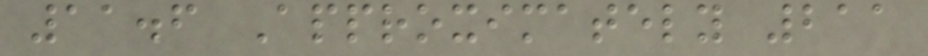11.6 Approximately 211
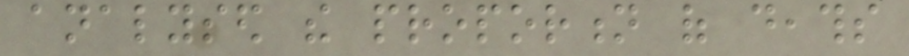analysed the proportion of deaths
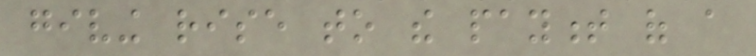giving rise to the payment of a
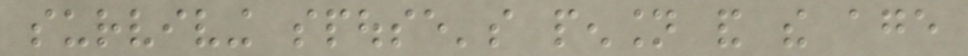surviving spouse's pension and the age
